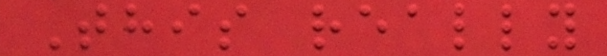This really
